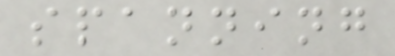spanning
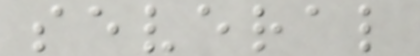several
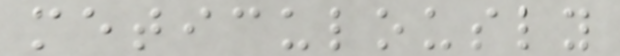meticulously
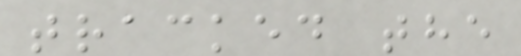tracked the
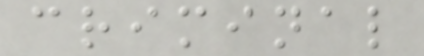criminal
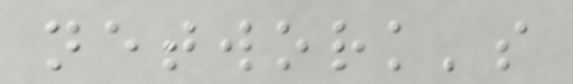network's
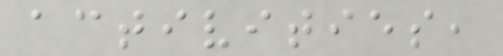activities,
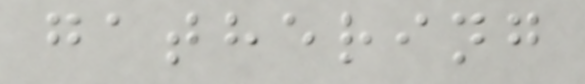gathering
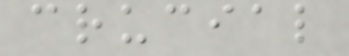crucial
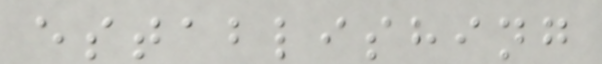establishing
